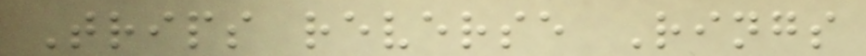Trips reverse Rings
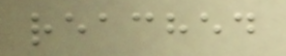reached
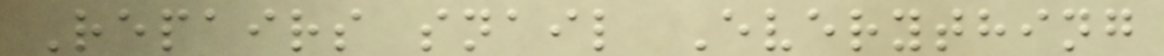Repairs snail Everything
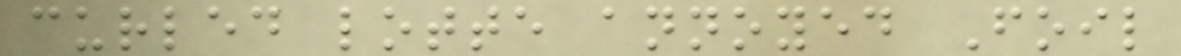curled lotte annoyed Foil
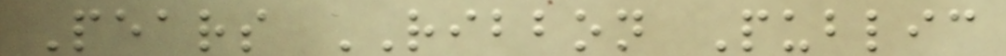Pears RIBBON Public
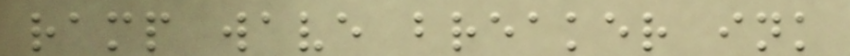ramp wave breaker ink
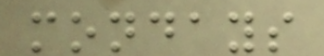mondays
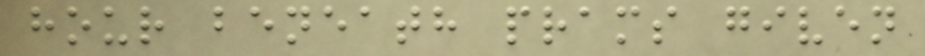hour beneath prams given
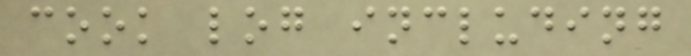cook log including
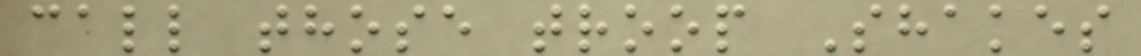call those troop Shakes
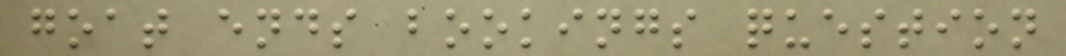goat ends bookings question
